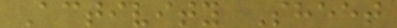Activity Sheet
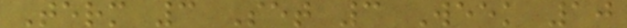Term 3 Set 3 Week 10
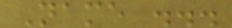Name ...
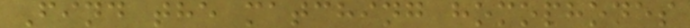Find the matching homophones
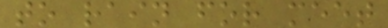to rain for meet
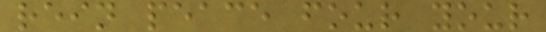rein peace four your
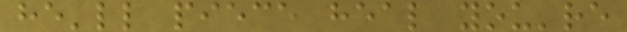he'll piece heal you're
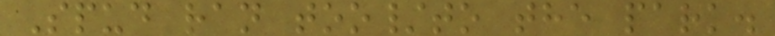Spud ran too/to the park.
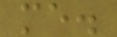me.
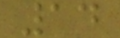14
